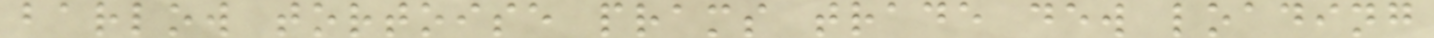barlow tortoise prams trade dew loading
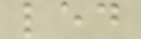led
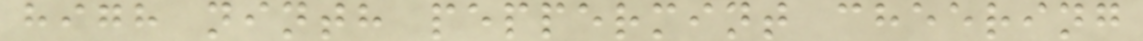high ninth peppermint cheering
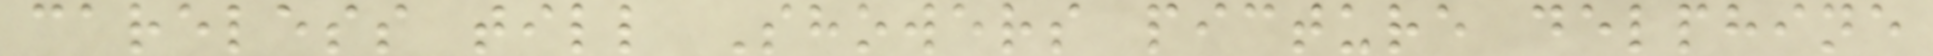careless till Showers picture delphine
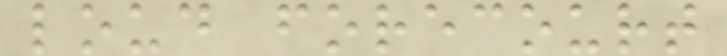loud forecourt
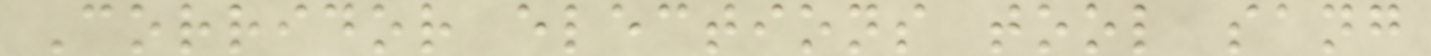Corridor elections tool sang
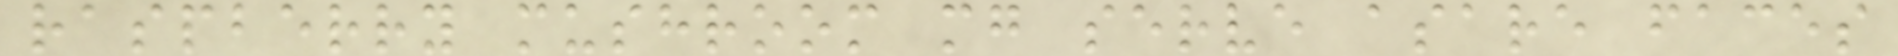raspberry mushroom mg serve asare faces
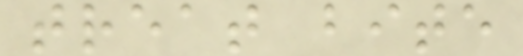treat bite
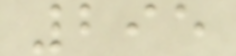295
